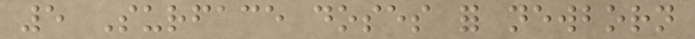5 Surface doses for newborn
